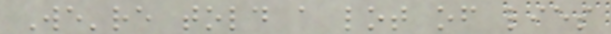We're told a lot of lies
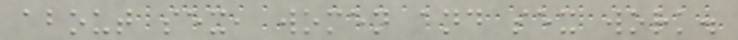about sex, women and sex work.
